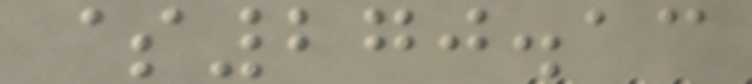$270.13
